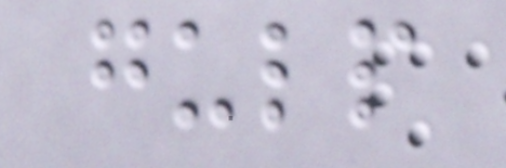gulp
